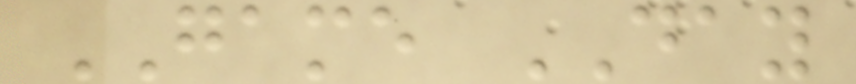GAME DAY
